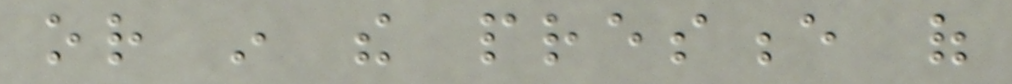or in the presence of
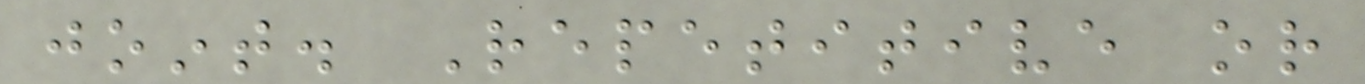joint. Repetitive or
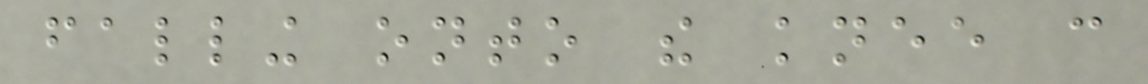falling onto the knee can
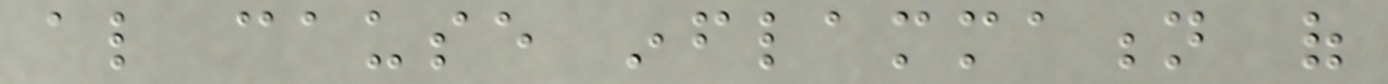also cause inflammation of
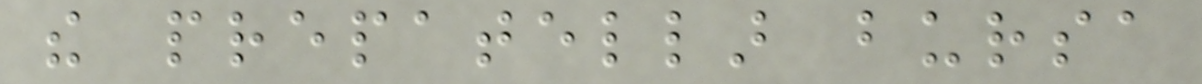the prepatellar bursa
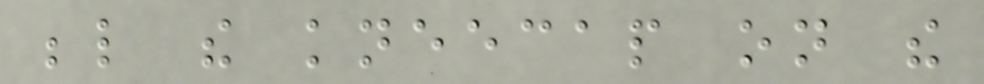below the kneecap on the
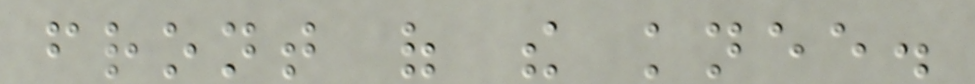front of the knee.
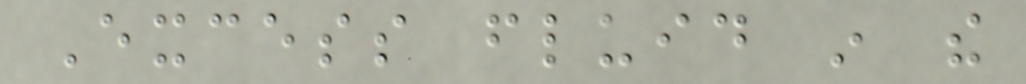Excess fluid in the
